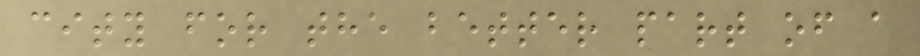city for the better part of a
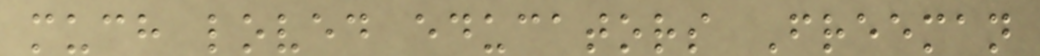much loved educators Freeman
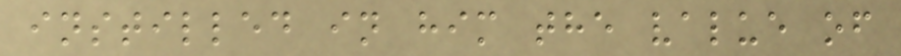instilled in him the value of
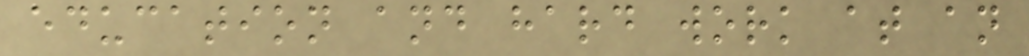education and hard work at an
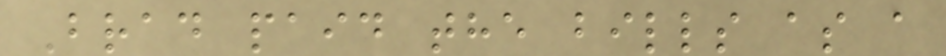Brad paid the bills as a
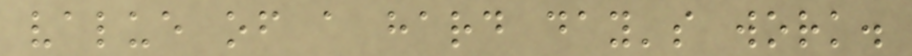value of a hard day's work.
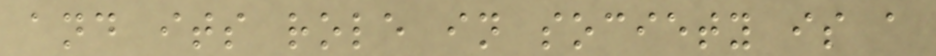and its role in society is a
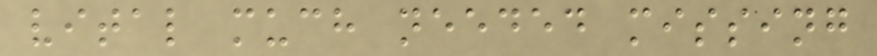vital much needed missing
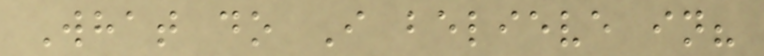What do I believe in?
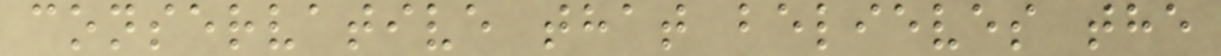conservative that believes the
